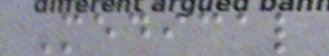Medical
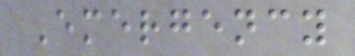Emergency
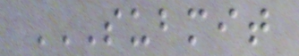SUBMIT
